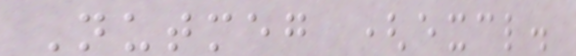Nutmeg (excl.
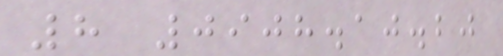8 0908.10.20
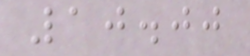10.00
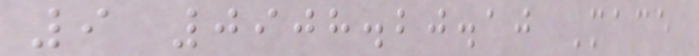9 0908.20.10 Mace
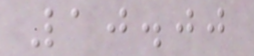10.00
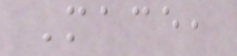Mace,
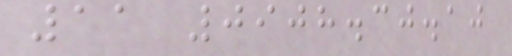11 0908.30.10
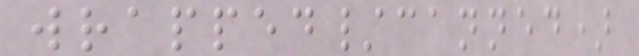wrapped/canned)
